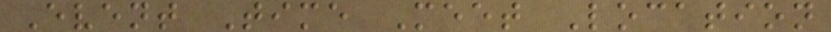Event Time Meet Location
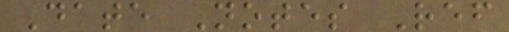Date Notes Ref
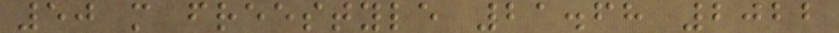50 m freestyle 21.68 2022
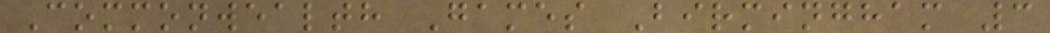Commonwealth Games Birmingham 3
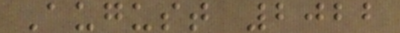August 2022
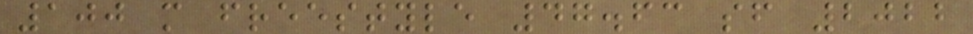100 m freestyle 47.63 sf 2022
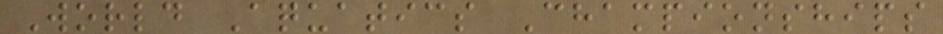World Aquatics Championships
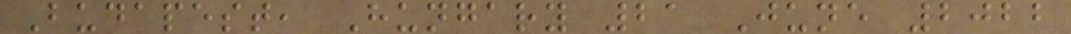Budapest, Hungary 21 June 2022
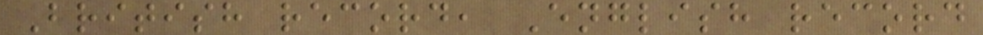British record, English record
